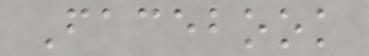Facebook
